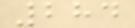284
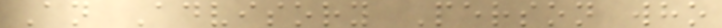An Advisory Person who
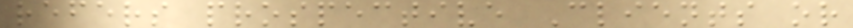refers prospective Clients or
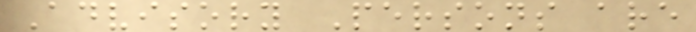Advisory Persons are
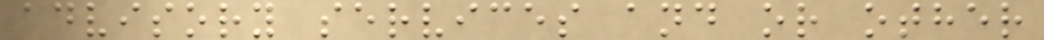advisory services and or other
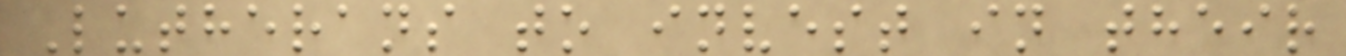Lutherans to invest in their
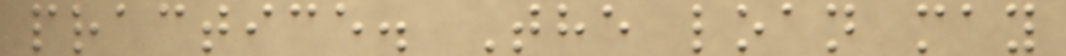practice. The loan may
